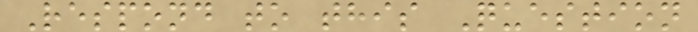Respond to this Question
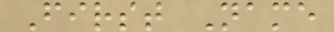First Name
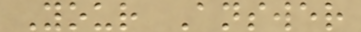Your Answer
